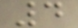4
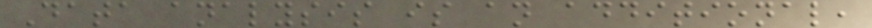Data analysis is an additional,
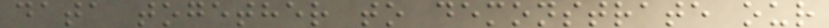data together to demonstrate our
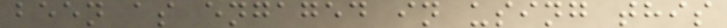been as engaged in using this
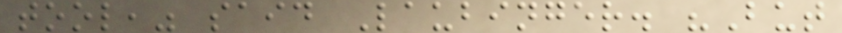tool," said Laubinger. "But
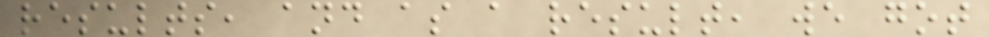results, and as a result, we got
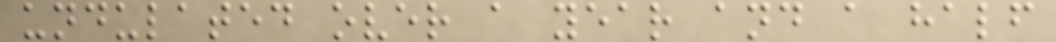undulated over a year and a half
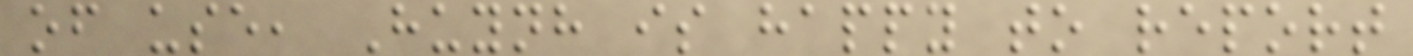of use, Huynh is happy to report
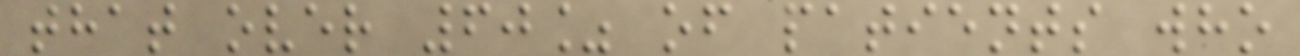that over 60% of patients who
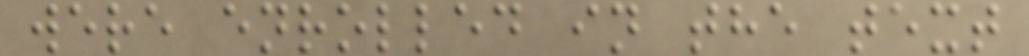were enrolled in the text
